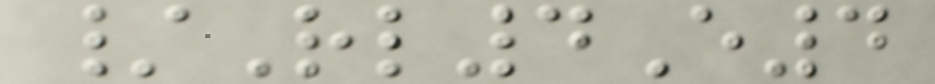/Rl4E4
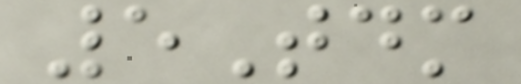5Tdm
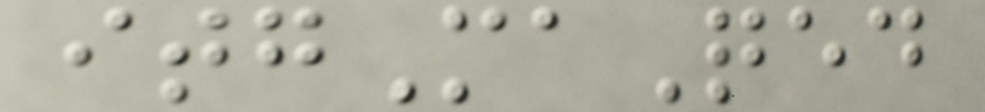itgMaQed
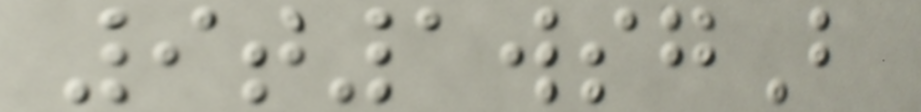9t1wsgB
